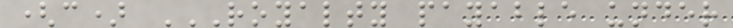(c) ROYALTY PAYABLE UNDER
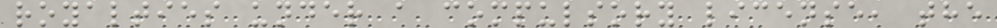royalties under a compulsory license, the
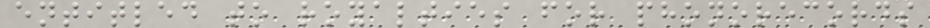entitled to royalties for phonorecords
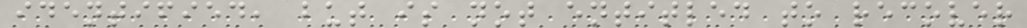identified, but is not entitled to recover
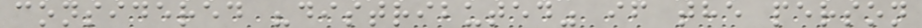considered "distributed" if the person
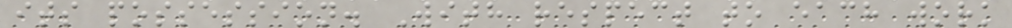its possession. With respect to each work
